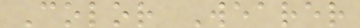Color Wearer
